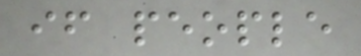if people
